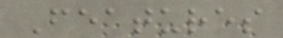Features
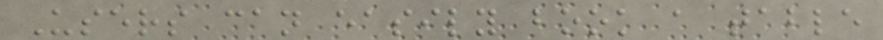Users can easily book a table
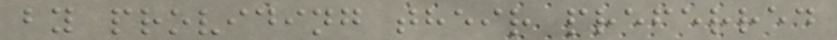by providing their preferred
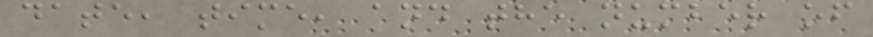date, time, and the number of
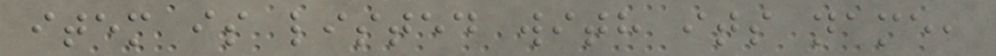item is listed with its name,
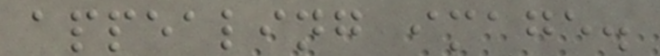appealing image.
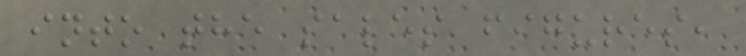into the sales figures,
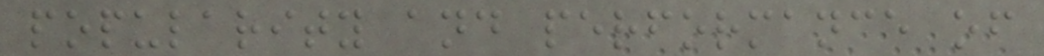popularity and performance of
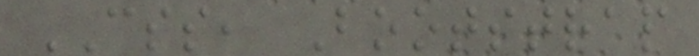CSS, Bootstrap
